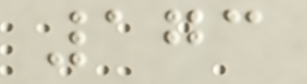173
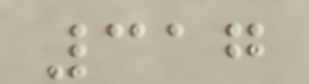317
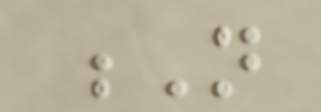N
